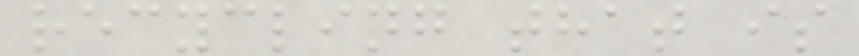recycling that is
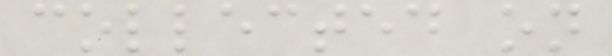collected on
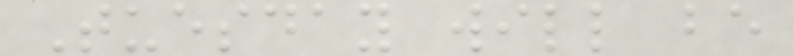Tuesday will be
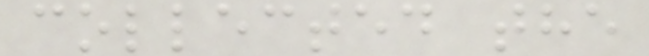collected the
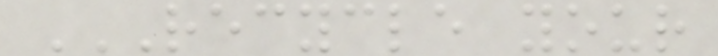RECYCLE YOUR
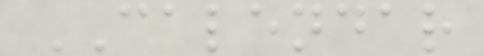CALENDAR
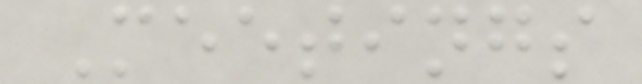Meetings
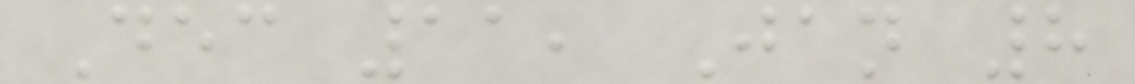Dec 11, Jan 8
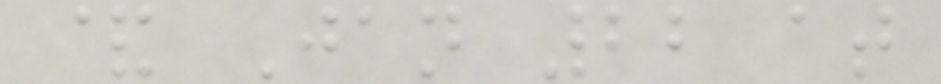& Jan 22 at
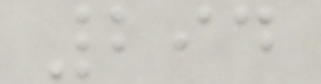294
